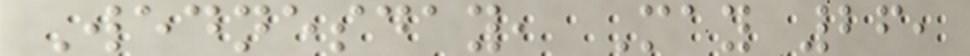Wednesday, May 26,
